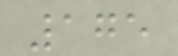175
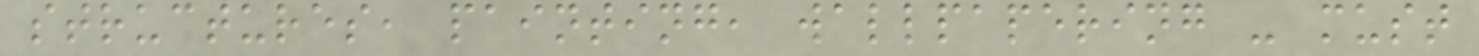structures, painting, wallpapering - must
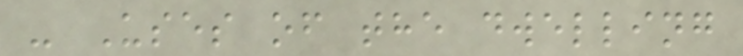- Uses of the dwelling
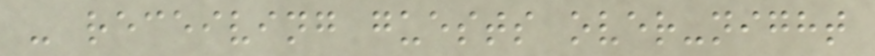- receiving guests over-night
